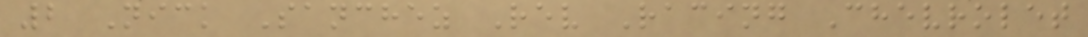2 Nick Sanchez Rev Racing Chevrolet
